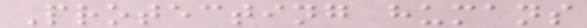Protecting humans
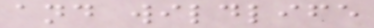and wildlife
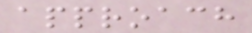approach
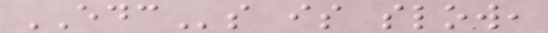EDCs is slow,
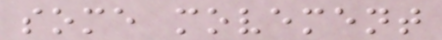some movement
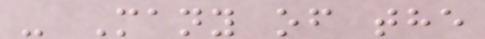- Many of the
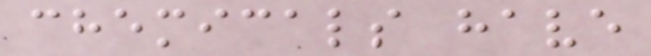chemicals have
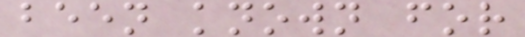been known for
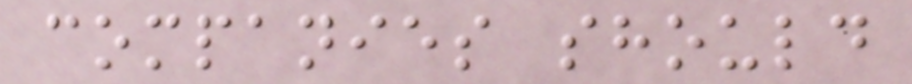companies should
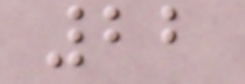22
